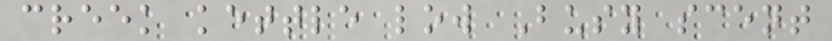creek kettle low Busy scent
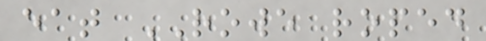eat ROWE roped
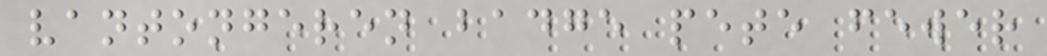vantongeren badge pete fewer
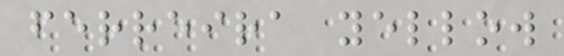ferreira yellow
